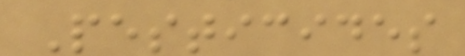Pesticides
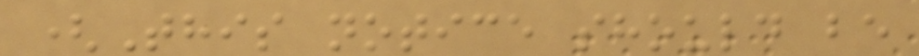(This notice should be
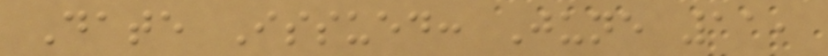Date Issued: June 11,
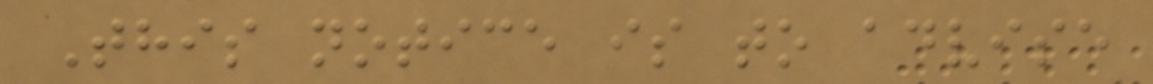This notice is to advise
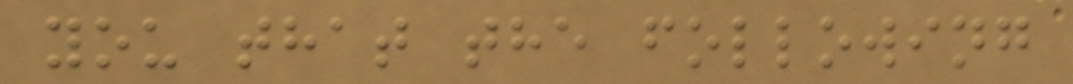you that the following
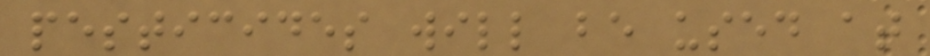pesticides will be used at
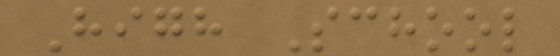High School
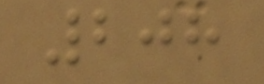208
